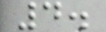4.
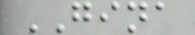GINA
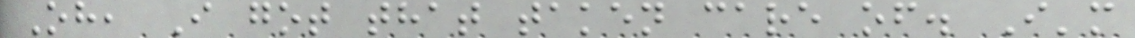Oh, I got that taken care of. I'm
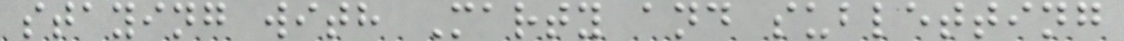staying with Marty and subletting
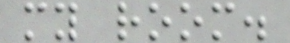my room.
